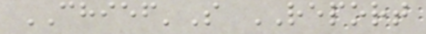CHIEF'S REPORT
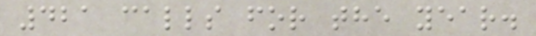421 calls for the year.
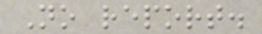No report.
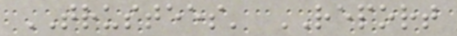TRUSTEES' REPORT
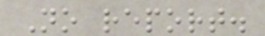No report.
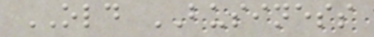OLD BUSINESS
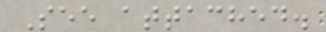See attached.
